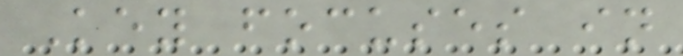Key focuses in
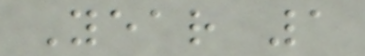Year 1
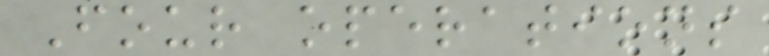Four operations
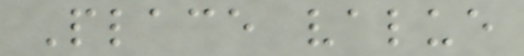Place value
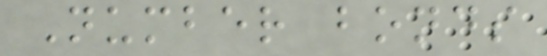Number bonds
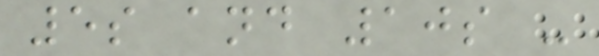5s and 10s -
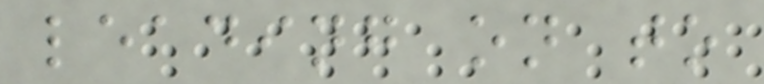leading on to
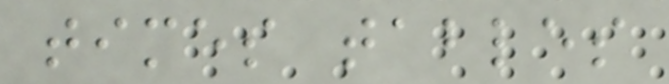times tables
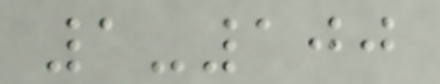1-100
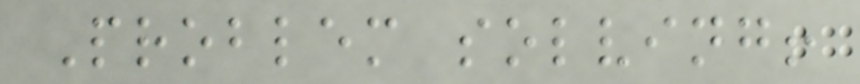Problem solving!
